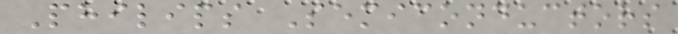Philips Semiconductors
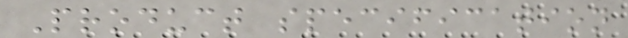Product specification
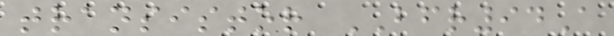transistor BFR94A
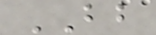BB
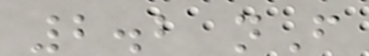2.2 nF
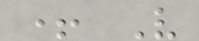+ V
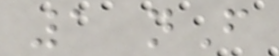1 nF
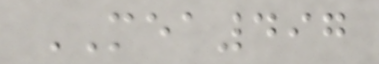MEA497
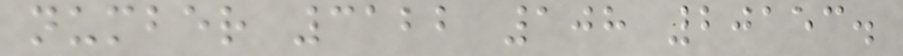number 3122 108 20153.
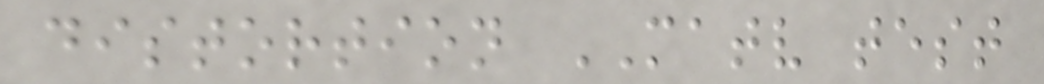distortion MATV test
